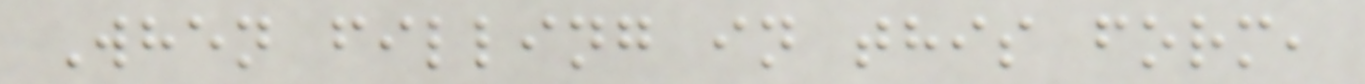When filling in this form,
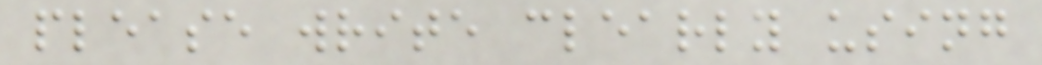please write clearly using
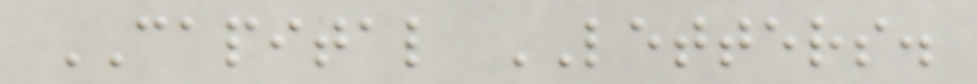CAPITAL LETTERS.
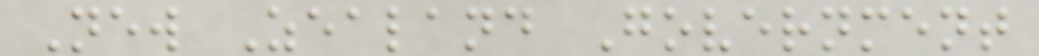New Zealand Government
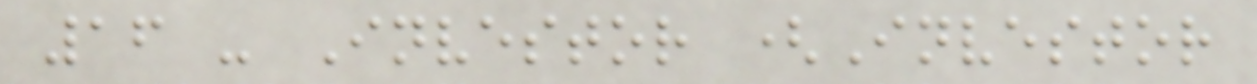16 - Investor (Investor
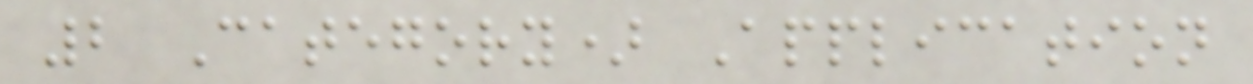2 Category) Application
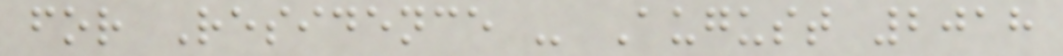for Residence - August 2018
